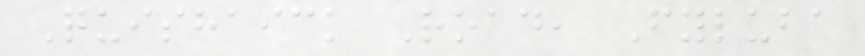Quishaick Road, Fyluba
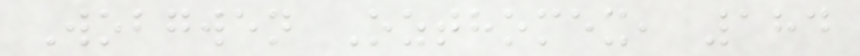Wobgwen Ozthomex, 184
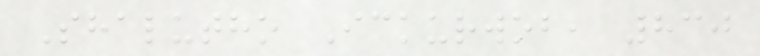Shalutho Ickurwob, 830
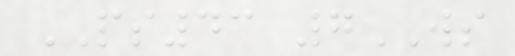PS43 7WS
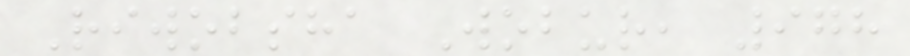Riwobsha Wobur, 978
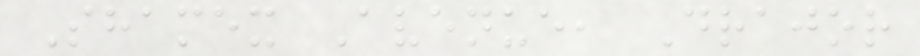Shamex Avenue, Drajor
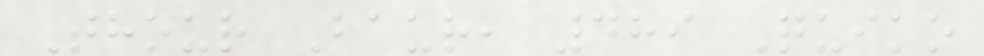Thour Baur, 489 Quiko
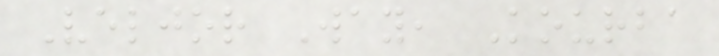Veljor Way, Kourba
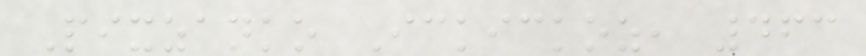Pixzanko Ickickoz, 463
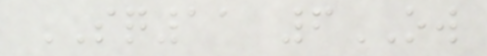SQ11 6OW
